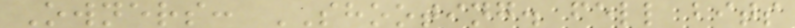Owners: SHOOTING. fell bits
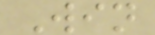Win
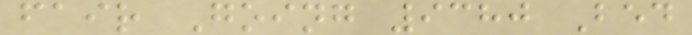fair Going 9380 Bed
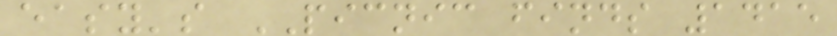easy's PICNIC finds 1415
